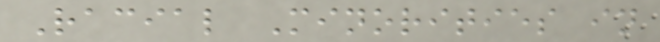Racial Minorities in
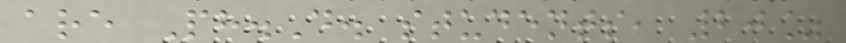are Ph.D. students, 20%
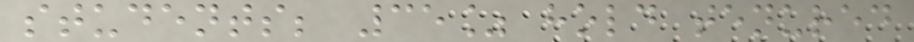students; 35% hold tenured
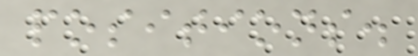positions.
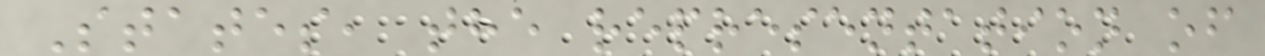States, the representation of
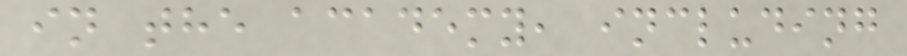in the academy, including
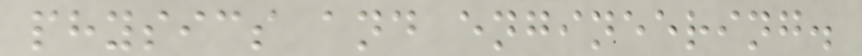physics and engineering.
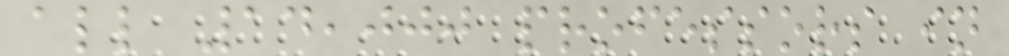all 14,000 professors in
